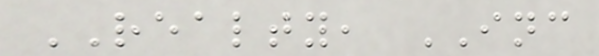REALTY, INC
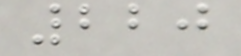220
